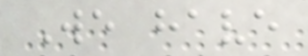We have
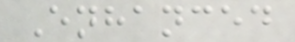Enhanced
